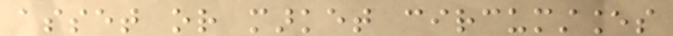asset or market circumstances
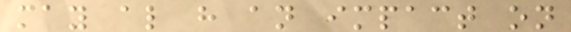may also have an impact on
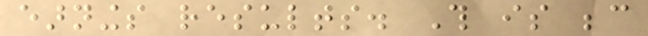earnings results. This is because
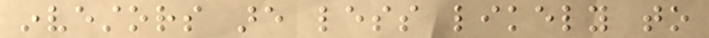investors are less likely to
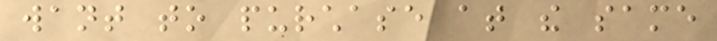want to purchase at the same
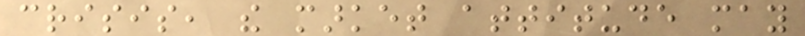crisis, the market attitude may
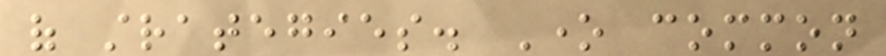of strategies. One common
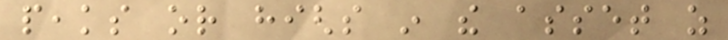peaks or highs in the asset as
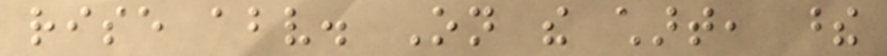rise above. On the chart, these
